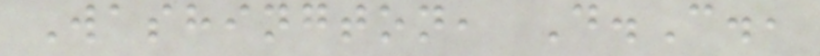Washington, D.C.,
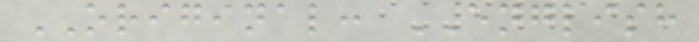ORIGINAL: ENGLISH
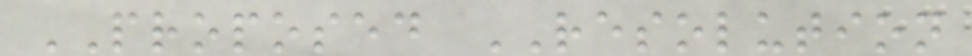PROPOSED RESOLUTION
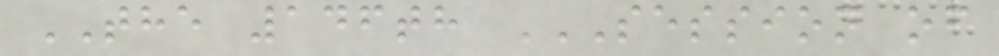THE 146th SESSION OF
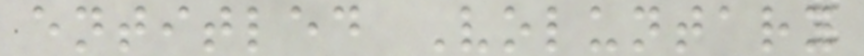entitled Voluntary
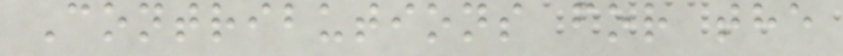Contributions for the
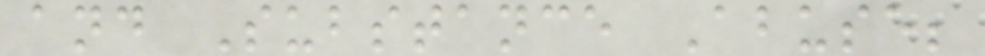and Substance Abuse;
